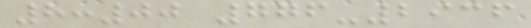8:00 776-2936
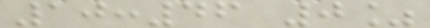10:46 0%
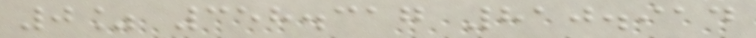0% 358.317 810.914
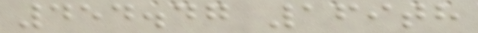454.47 169th
